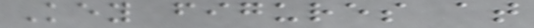Key figures at
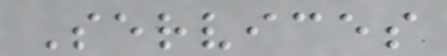Services
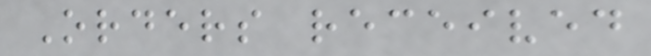Orders received
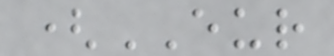(EUR
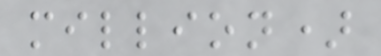million)
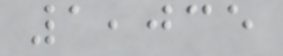1,035
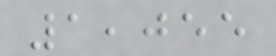1,055
